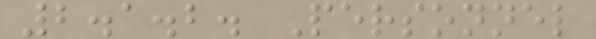2.1.2. Personnel
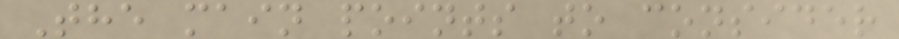The main points to consider
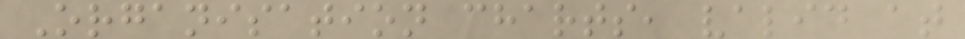Organisation charts, valid at
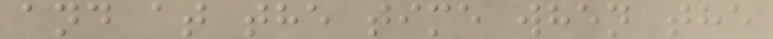and at the time when the
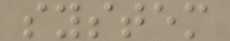system
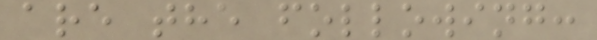are the following:
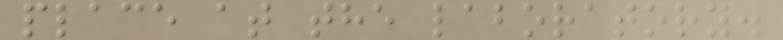place at the laboratory.
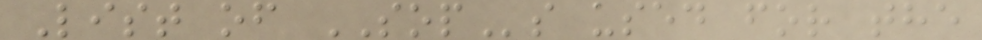List of SOPs used for the
